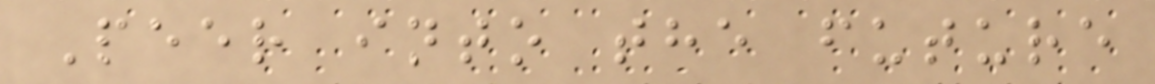Peer into the future
